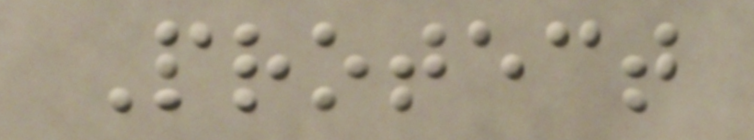Protect
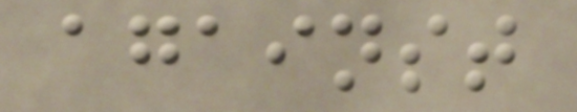against
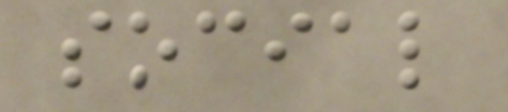social
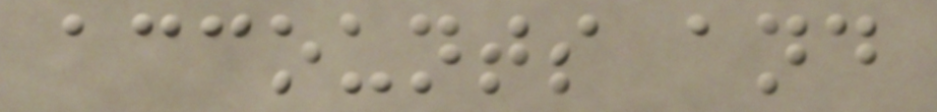accounts and
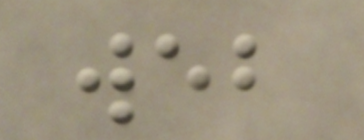web
